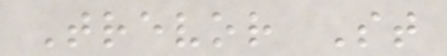Trevor St
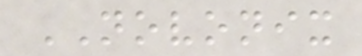NOVONIX
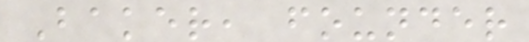Baker, founder
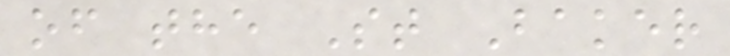of the St Baker
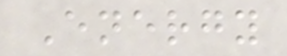Energy
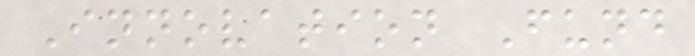Innovation Fund
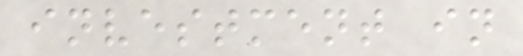investment in
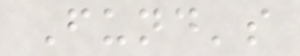Fund's
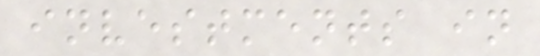investments in
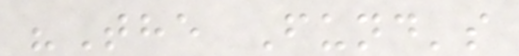"The Fund's
